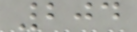204
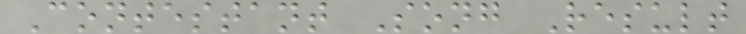Contestant Song Result
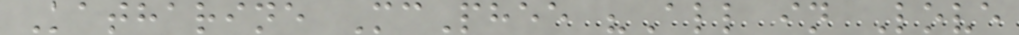Katharine McPhee "All in Love
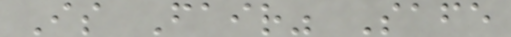Is Fair" Safe
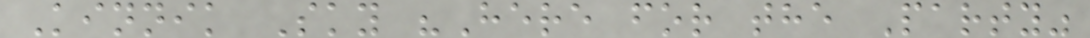Kinnik Sky "Here for the Party"
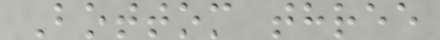Bottom three
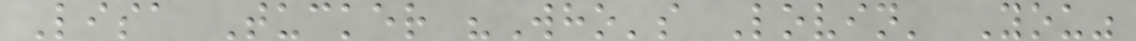Lisa Tucker "Who's Lovin' You"
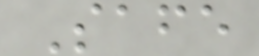Safe
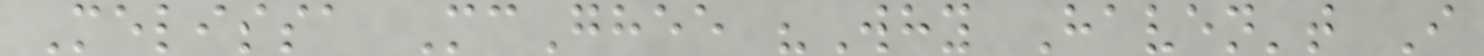Melissa McGhee "Why Haven't I
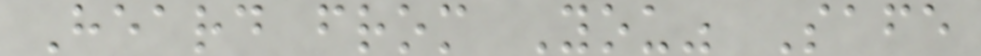Heard from You" Safe
